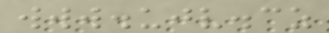www.ujv.cz
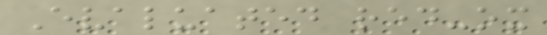Evaluated red-ox
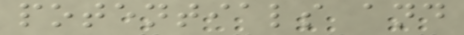potentials and
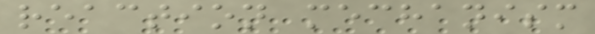reaction mechanism
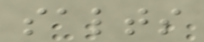salts
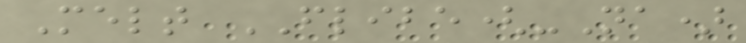Melt FLIBE(-Na)
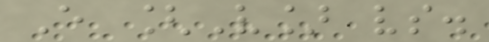E [V] vs.
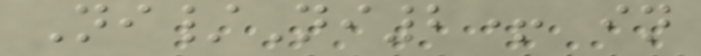Ni/Ni2+ in
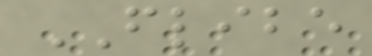FLIBE
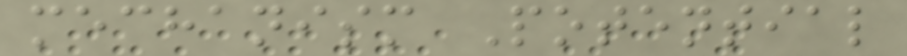mechanism Potential
